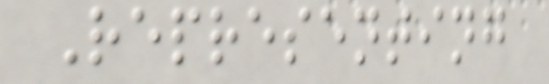Representing
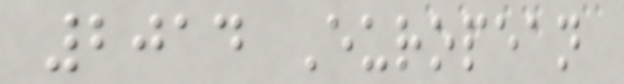2014 European
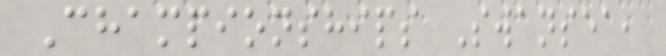Championships Swansea,
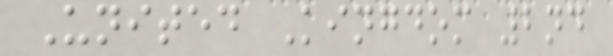United Kingdom 2nd
